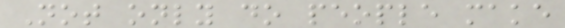Not only do people make
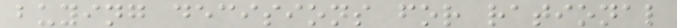buying decisions for rational
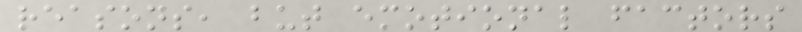reasons, but emotional factors
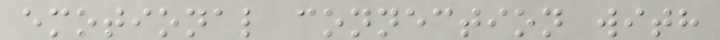emotional connection with
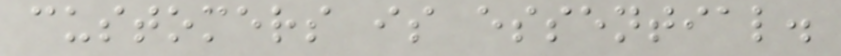customers is essential.
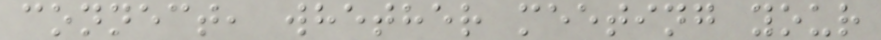connect, whether meeting your
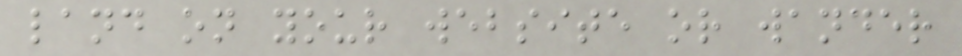land on your website or wander
